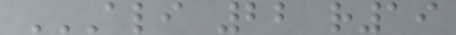ALI 22 R19
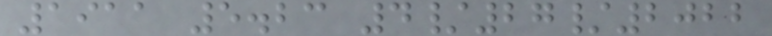1911 5.23 4/27/2022
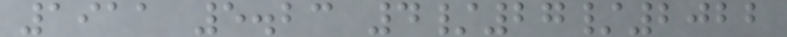1911 5.23 4/27/2022
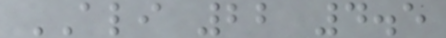ALI 22 4.5
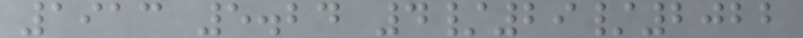1913 5.24 4/29/2022
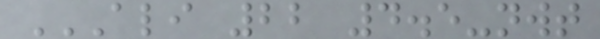ALI 22 4.5-NWT
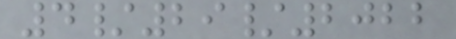4/29/2022
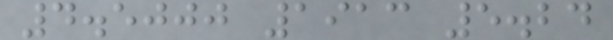4.5000 1913 5.24
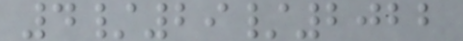4/29/2022
